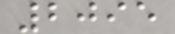2095
